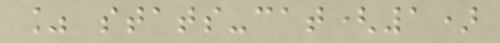% stats-cat(1)
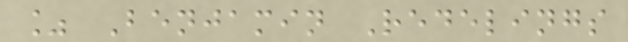% Benjamin Redelings
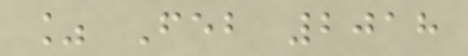% Feb 2018
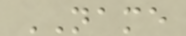NAME
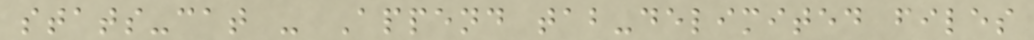stats-cat - Append tab-delimited files
